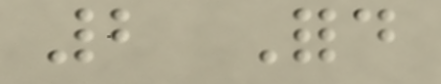2 Ford
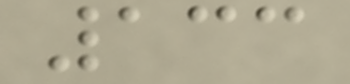133
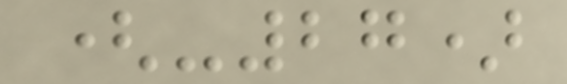(-27)
